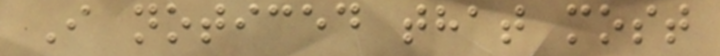I noticed that most
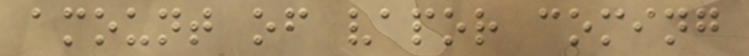amount of vapor coming
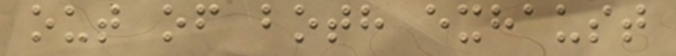out of both exhaust
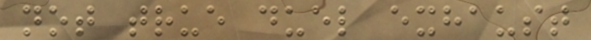not true duel exhaust
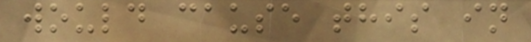would cause this in
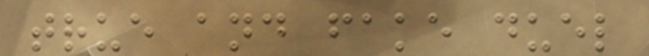true and fake duel
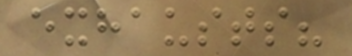exhausts?
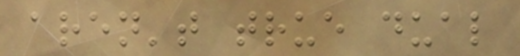aren't true dual
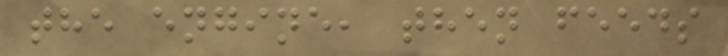the engine, then feeds
